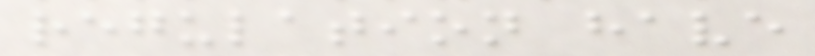regulation have
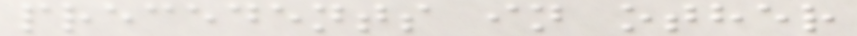precedents in other
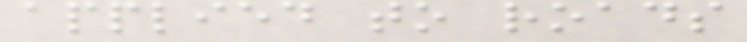applied to roads
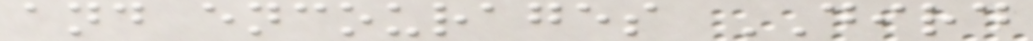and encourages DIRD
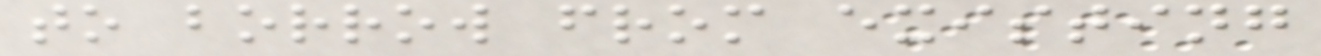to borrow from existing
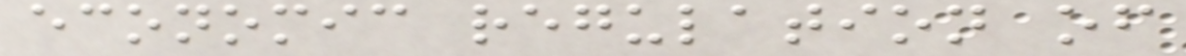economic regulation of
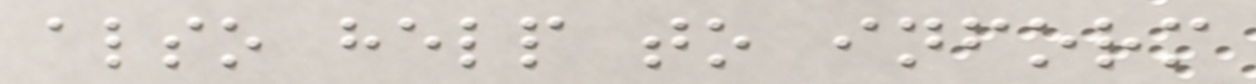also help to inform
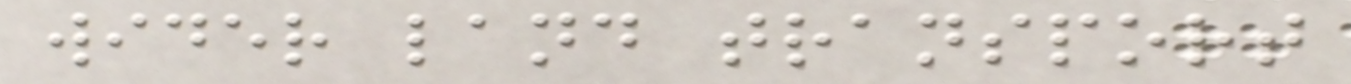wider land transport
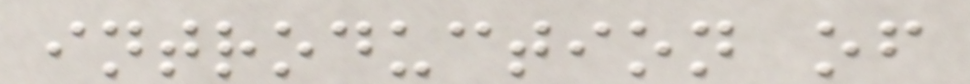introduction of
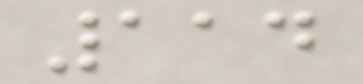114
